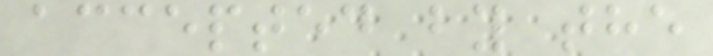accepted by the
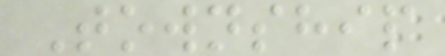Township
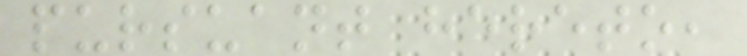pursuant hereto,
